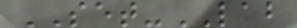SET-LAB
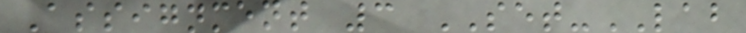Assignment 3 SET-LAB
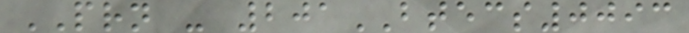PRN - 201BTECS0093
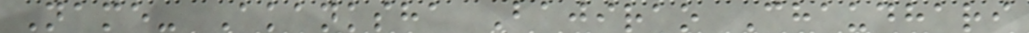Name- Akanksha Bajirao Chaudhari
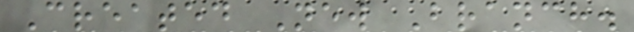Created New Branch.
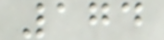174
